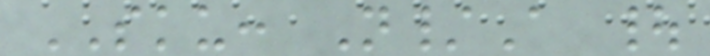SKU: N/A |
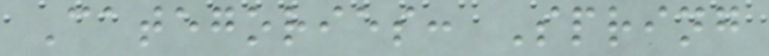Categories: Spring
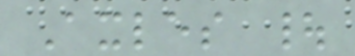Axles |
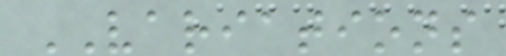VARIATIONS
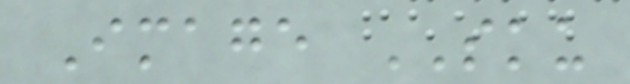Image SKU
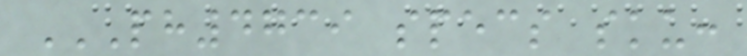PH4739 SPECS SKU:
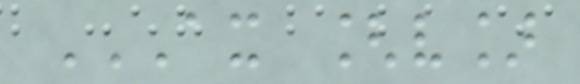AX [V]
